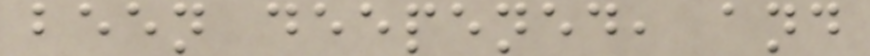been deepened, and
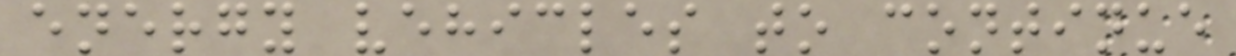energy vehicles to continue
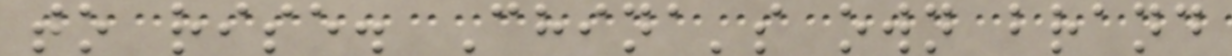to rise. China's own brand
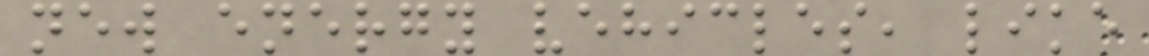new energy vehicles, like
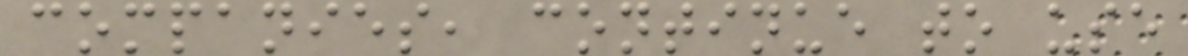companies, continue to use
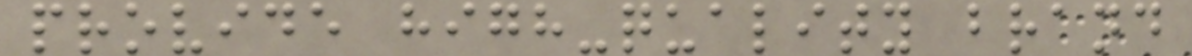provide high-quality brand
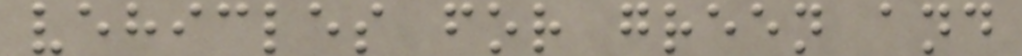vehicles for green and
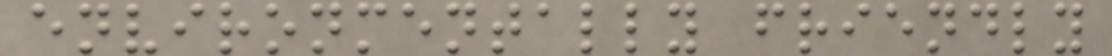environmentally friendly
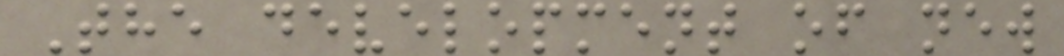The development of new
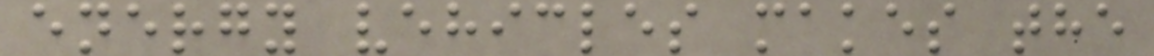energy vehicles makes the
